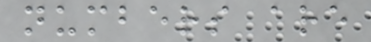numbers are
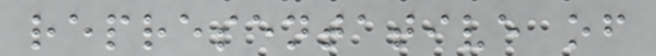representative of
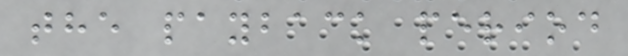the payback period
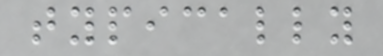typically
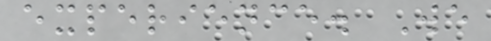experience. We
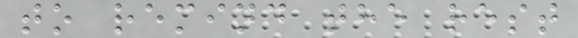to remind the rest
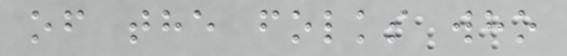of the folks who
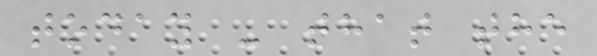today - that the
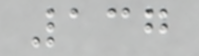137
